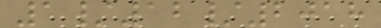1/12/2018
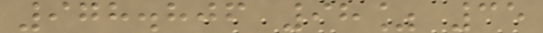978.806 98% 35
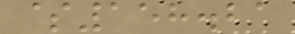$158.21
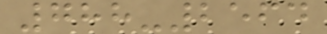788-2564
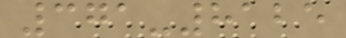371-8125
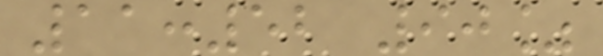11:52 90%
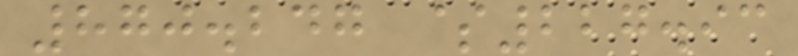870.247 $227.93
